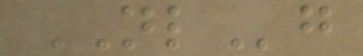NLg
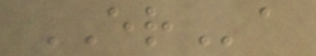ERa
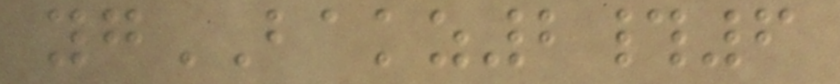ygBAKZ2#6
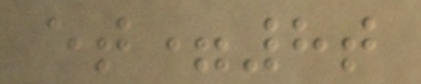et=8t
